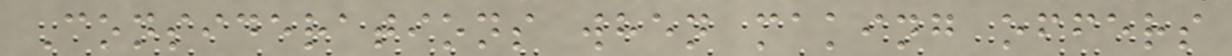Considerations when making offers
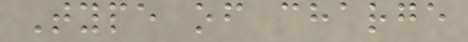Type of charge
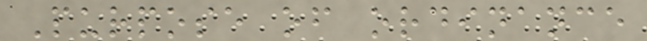Purpose of ordinance
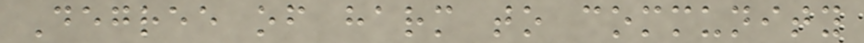Degree of harm to community
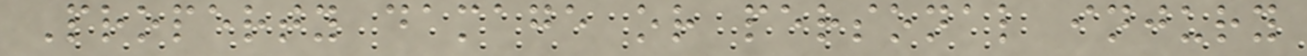Property damage or personal injury
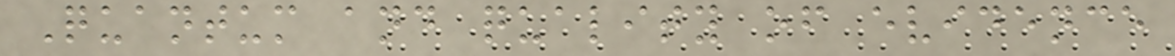Quantum and quality of evidence
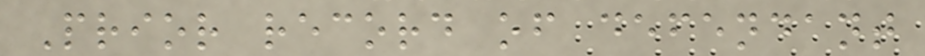Prior record of defendant
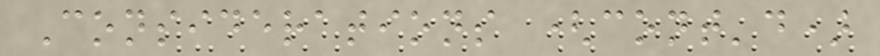Considerations (cont'd)
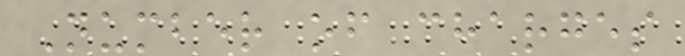Number of charges
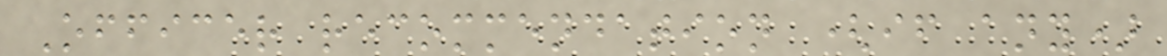Officer recommendation (if any)
